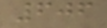606
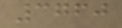3760
